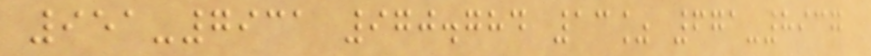951-7931 970.784 13% 671-8937
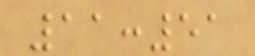11:51
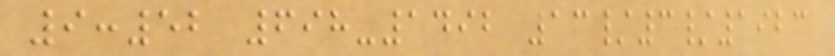9:52 698-1492 13/3/1923
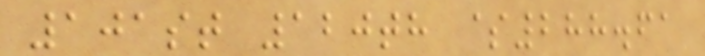101st 120th $288.61
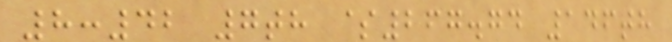8:42 7th $267.74 146th
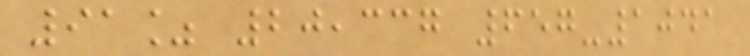91% 20,337 657-1041
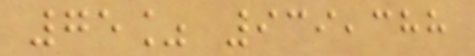75% 939,388
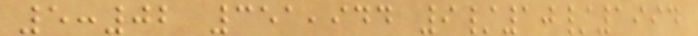5:02 351,944 9/10/1994
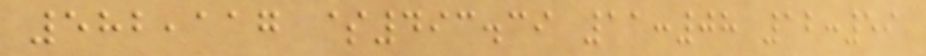582,117 $493.39 11:08 12:59
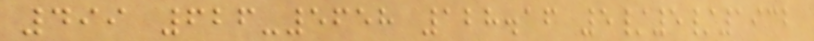499 626-5658 128.16 5/5/1932
